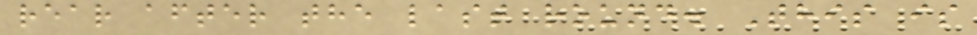rear after the last round. This is
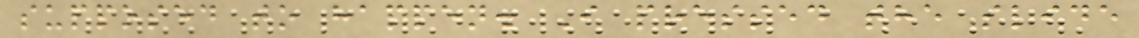supposed to happen. I pressed the slide
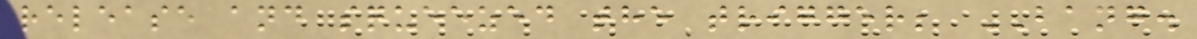release and squeezed the trigger; BANG.
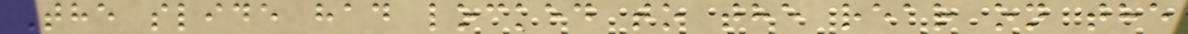The slide had locked to the rear on the
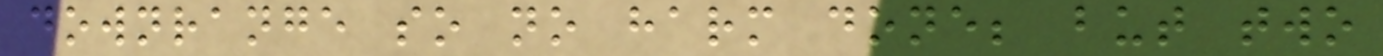downrange so no harm done; but two
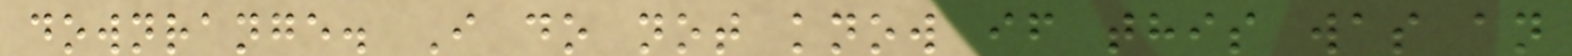downrange. I do not know if this was an
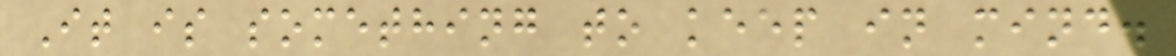It is something to keep in mind.
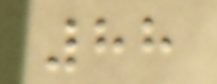88
